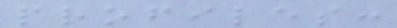profiles:
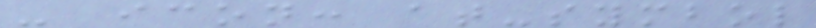- icon: at-symbol
